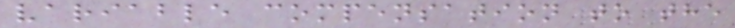variable compensation to the
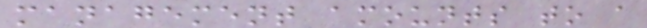management amounts to a
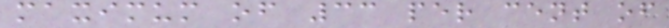maximum of 33 per cent of
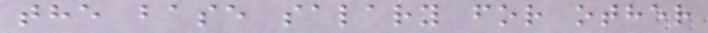the base salary for other
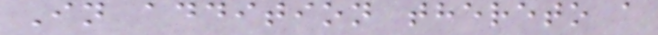In addition thereto a
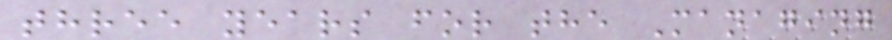three years for the Managing
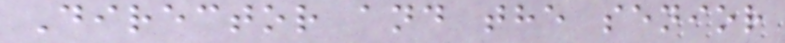Director and the senior
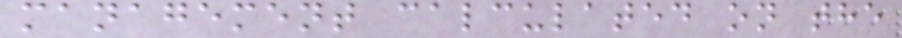management calculated on the
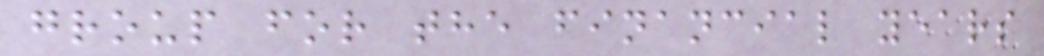group for the financial years
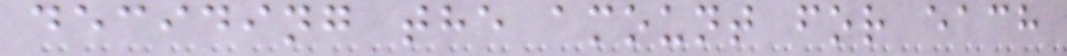deciding the amount for each
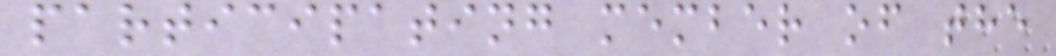participating member of the
